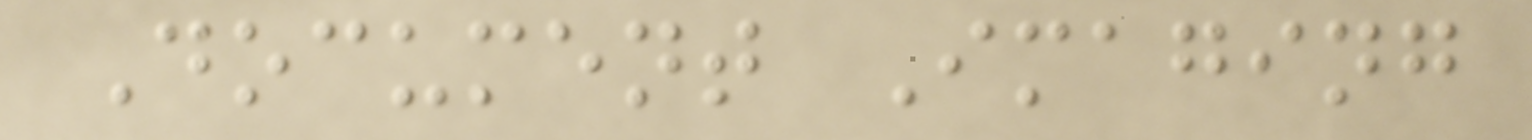Document Imaging
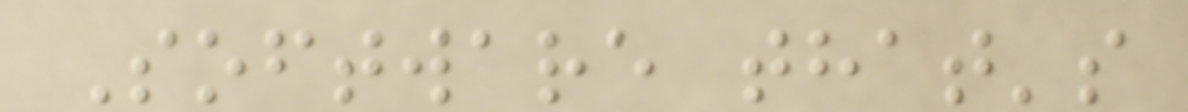Software that's
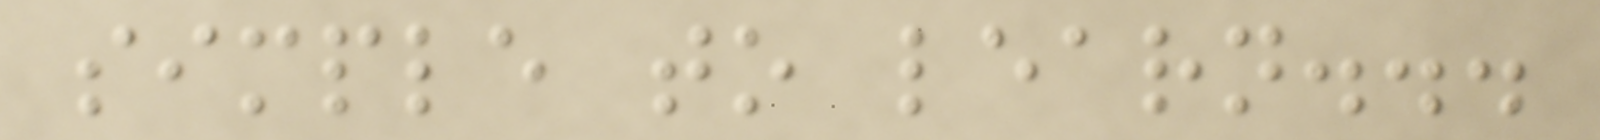simple to learn...
